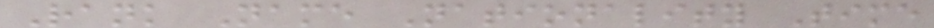Rank Name Nationality Time
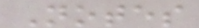Notes
